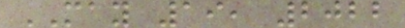MAY 19, 2022
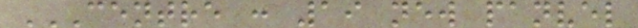CENTRE : 19 NEW PANVEL
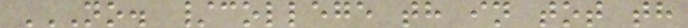NO. /COLLEGE TH IN TOT TH
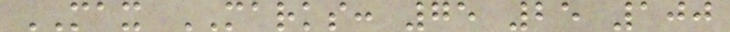MAX MARKS: 75 25 100
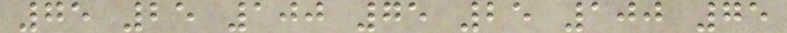75 25 100 75 25 100 75
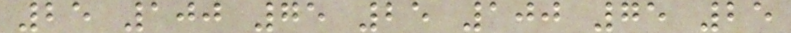25 100 75 25 100 75 25
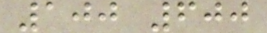100 600
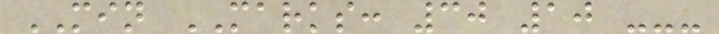MIN MARKS: 30 10 ---
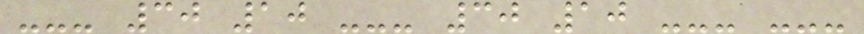--- 30 10 --- 30 10 --- ---
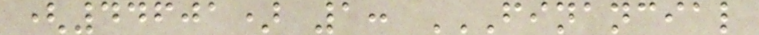(44601) 1: FINANCIAL
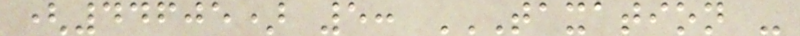(44605) 5: TAXATION -
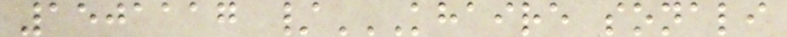1501117 /KHAIRE SONALI
